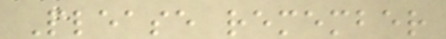Please remember
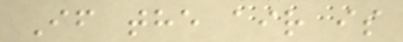If the air is
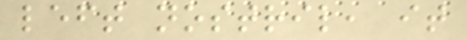left nostril, it
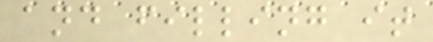and filling it
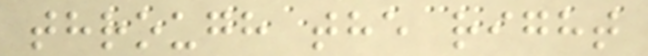through the right
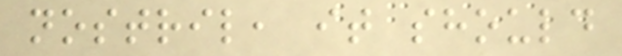nostril, it should
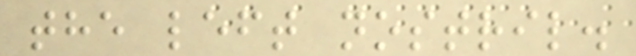the left nostril.
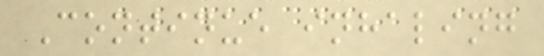Continue inhaling
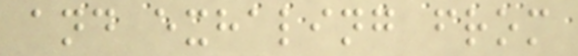and exhaling from
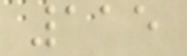115
